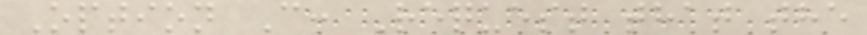Option C: Request that the
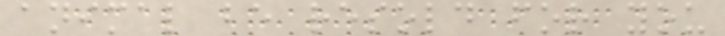animal be resold for you
